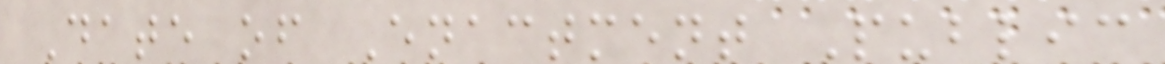Date of Enactment Public
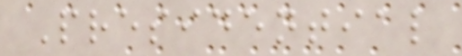Presidential
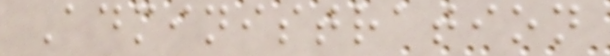Administration
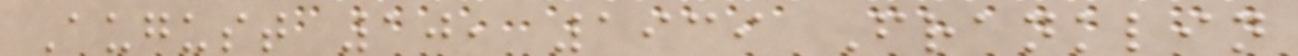August 10, 1939 Franklin
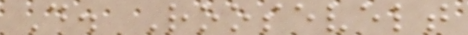D. Roosevelt
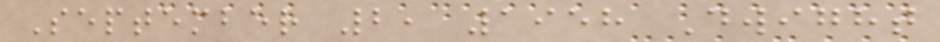September 2, 1958 Dwight
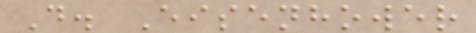D. Eisenhower
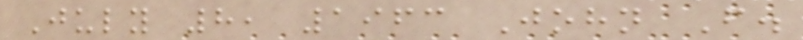July 8, 1963 John F.
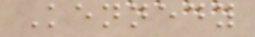Kennedy
